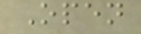Open
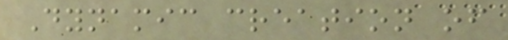Dynamic creation of
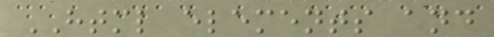HTML elements and
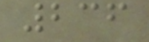236
